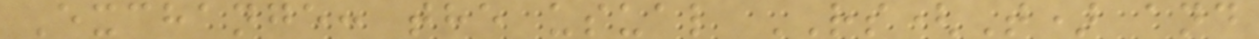Exchange: the usual RS(T) and
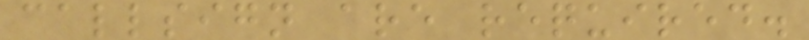callsign are required.
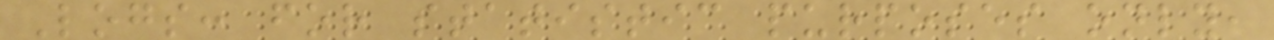Logs: for statistic purposes only,
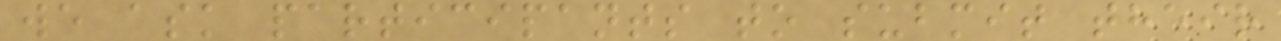we ask participants to submit their
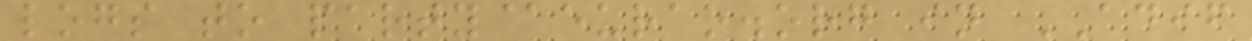logs to party@eurao.org in ADIF
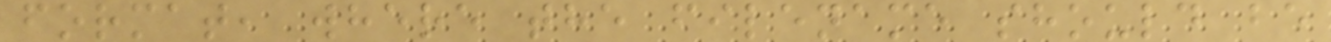format, where the filename should be
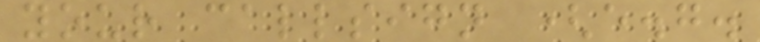your callsign (e.g.
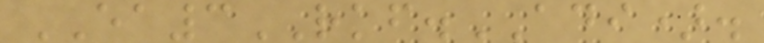EA3RKF.ADI).
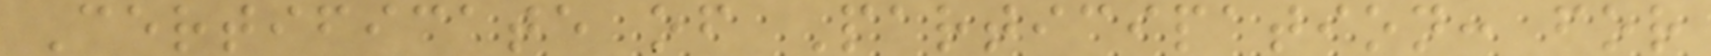Certificate of Participation: for
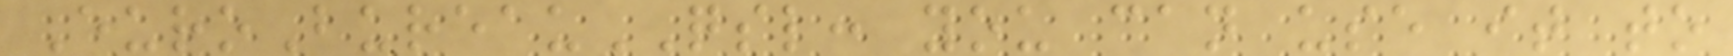EuroBureauQSL: you can use it to
